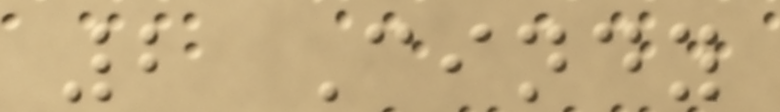2 Cindy
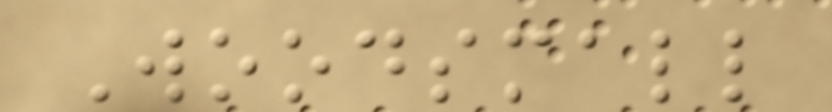Woodsmall
